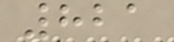821
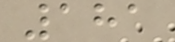181
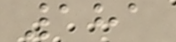181
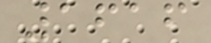1616
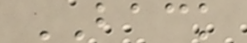BACK
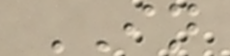IN
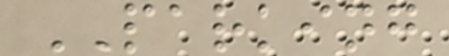PARKING
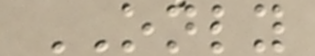ONLY
